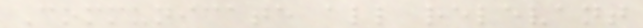Communicate all relevant
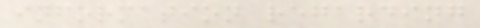information regarding
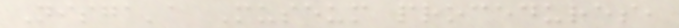Nisga'a Museum procedures,
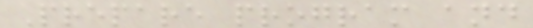Prepare program and
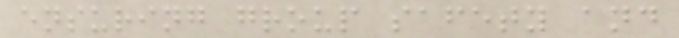ensuring group safety and
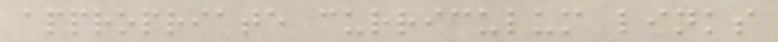appropriate curriculum links
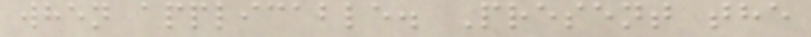when applicable. Present the
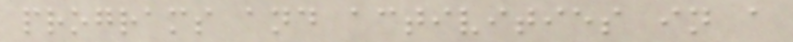programs and activities in a
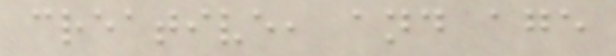creative, and age
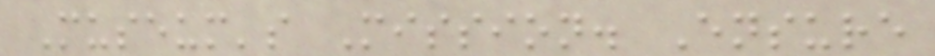Museum's Mission. Ensure
